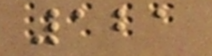121
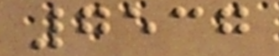7537
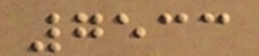7533
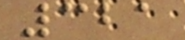321
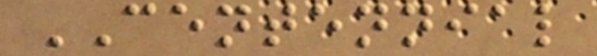CENTENNIAL
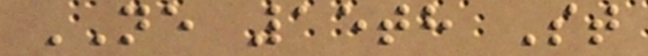NE 15th St
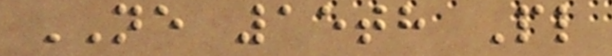NE 15th Pl
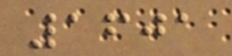1601
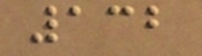132
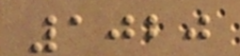1020
